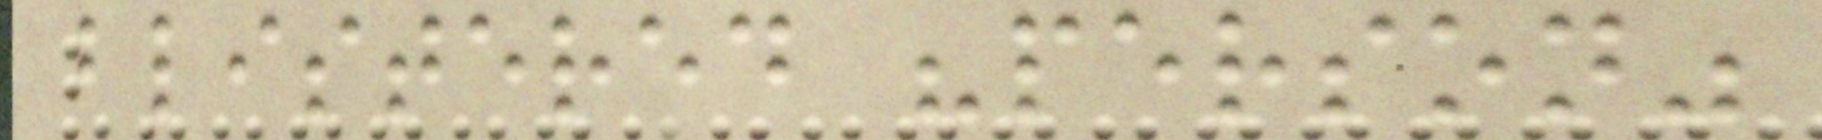blistered "person"
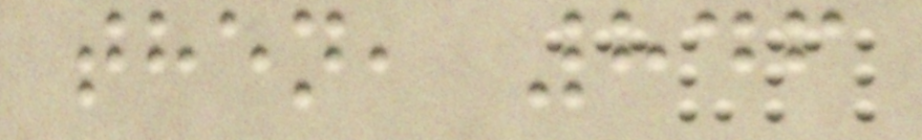then, 846
